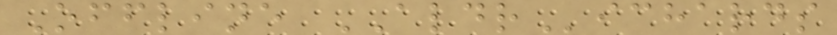Offline ALDRichards
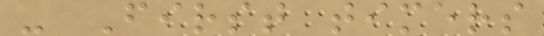- First timers
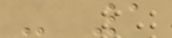- 1
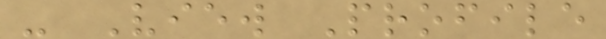- View Profile
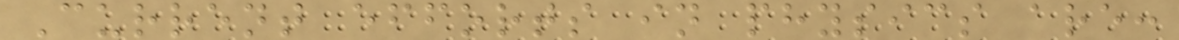Current efforts in physics are:
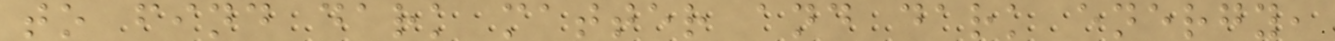to find dark matter and dark energy,
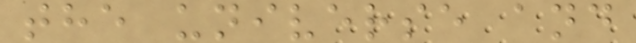the universe and
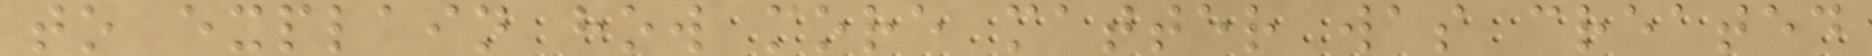to explain how more matter was created
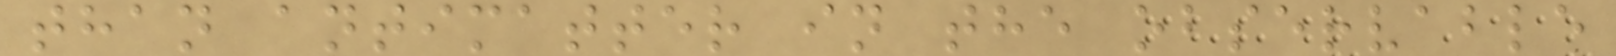than antimatter in the observable
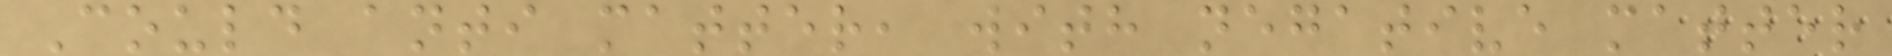Could anti matter, with negative matter
